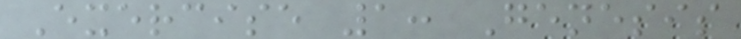Exercise 1: Genesis
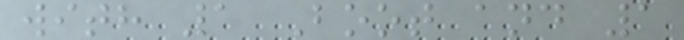with 1 Boot and 1
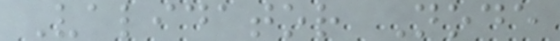Validator Node
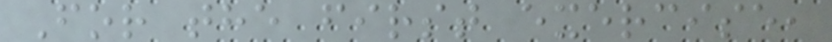For the first exercise,
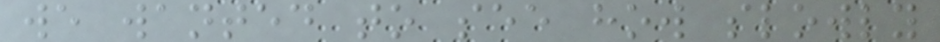we wanted to see how slowly
